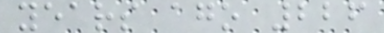years ago 226
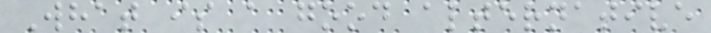What is a good alternative
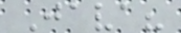Java?
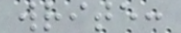write:
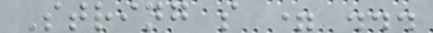String s = ...
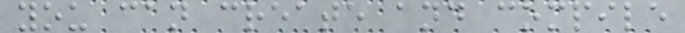you can create and compile
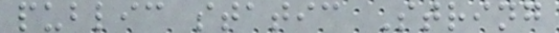public static String
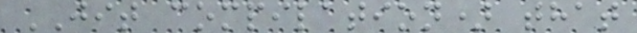JIT compilation) that
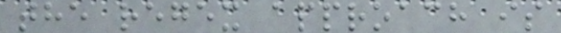the regex approach is
